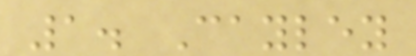1. Cayley
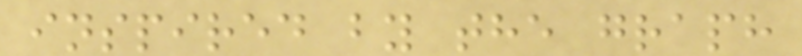inspired by the graph
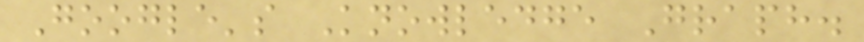Google's Knowledge Graph.
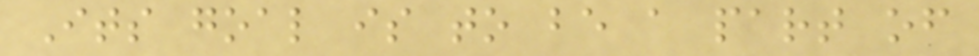Its goal is to be a part of
